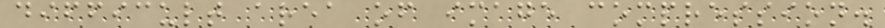difficult area of image compression.
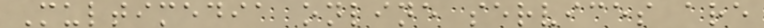Multimedia online services are
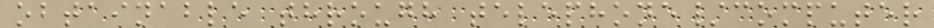obtainable through telephone/computer
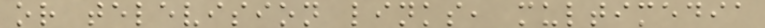or television links, multimedia
